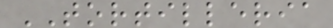TORTILLERIA
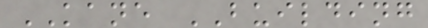KANE BUILDING
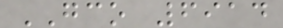GCO 6914
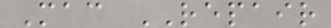Mac REPAIR
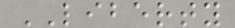LIBERTY
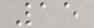15
